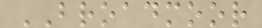BROADMOOR
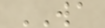WA
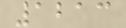1213
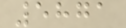5871
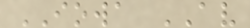IOWA AV
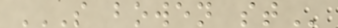S BOWEN ST
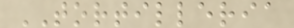TORTILLERIA
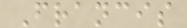Francis
